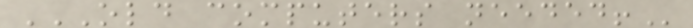OLD COMPUTERS NEEDED!
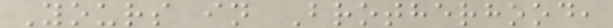Yours in Brotherhood,
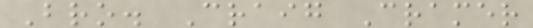Bro. Craig Cramer
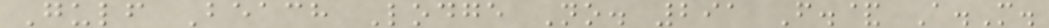Gulf Beach Lodge No. 291 F.& A.M.
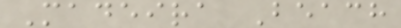Madeira Beach
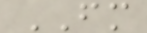FM
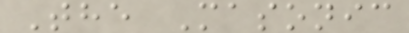The Masonic
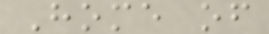Home of
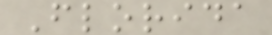Florida
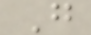G
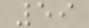59
